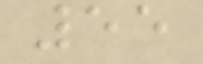55
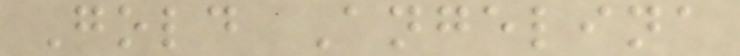Gold Angelina
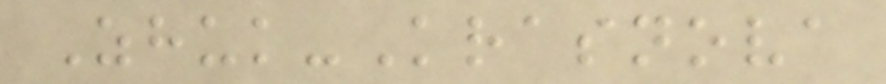Zhuk-Krasnova
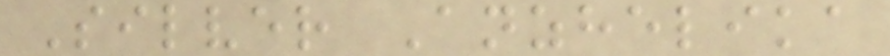Silver Anzhelika
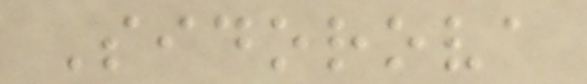Sidorova
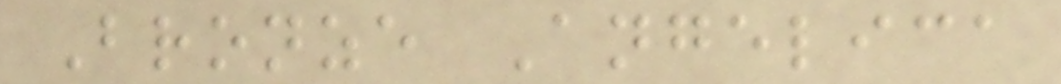Bronze Angelica
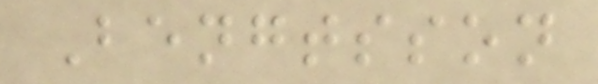Bengtsson
